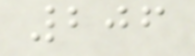206
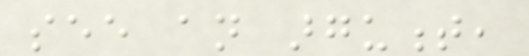see an argument,
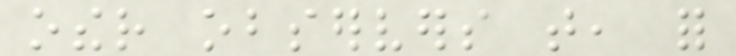other observers that, for
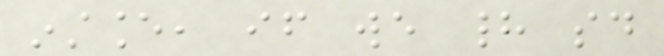instance, if we had said
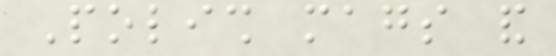Polish mags and
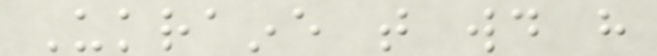Ukraine that would have
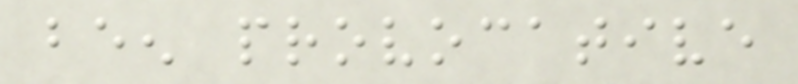been provocative
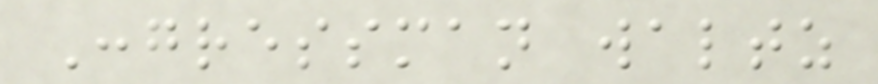Congressman waltz
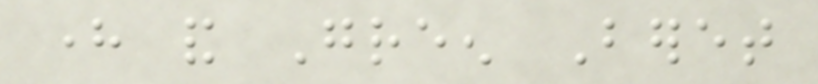here and Green Beret
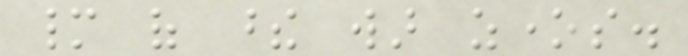many of these war zones.
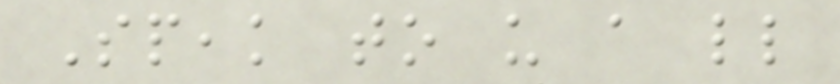Speak to us a little
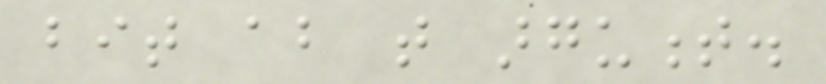bit about that argument.
